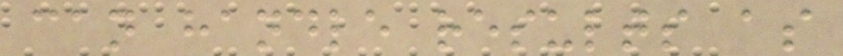can handle results as
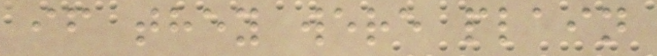if they were plain
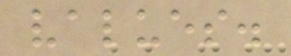values.
